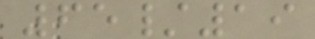65/19
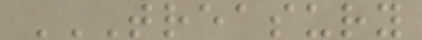TREASURY
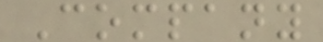Company
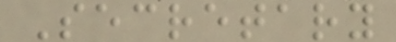Secretary
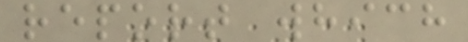report which
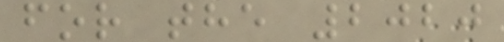for the 2020
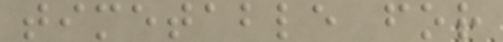timetable for
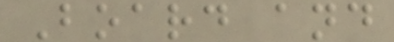Board and
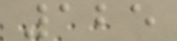125
